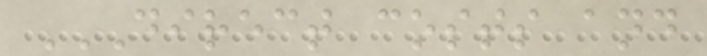DIRECT COSTS AND
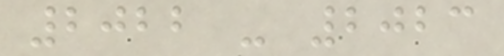2022 - 2023
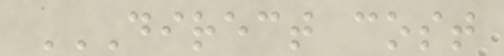DIRECT COST
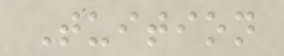Tuition
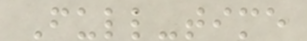Full-time
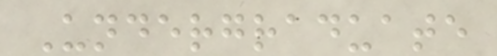Undergraduate
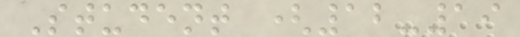Student (12-19
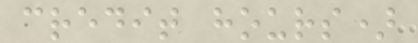credit hours)
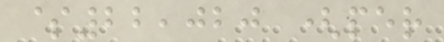$22,020 (per
